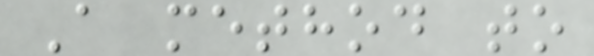A method to
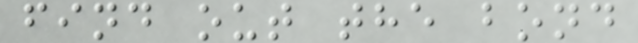find out the bond
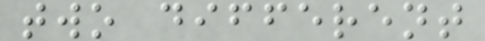two different
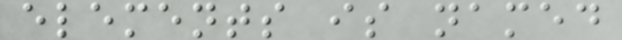elements is named
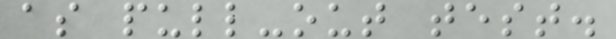as pull-out test.
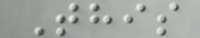This
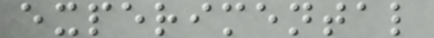experimental
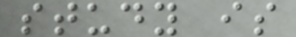study is
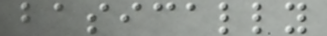basically
